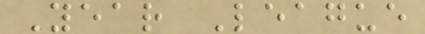Year League
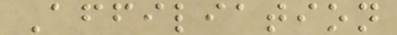Affiliation
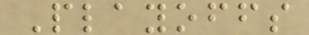Playoffs
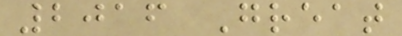2016 Great
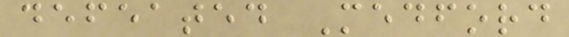defeated Medford
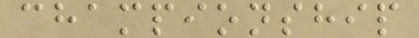championship
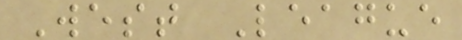West League
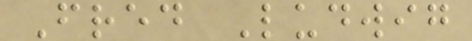Fred Ludwig
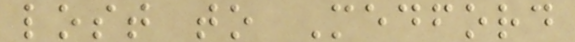lost to Medford
